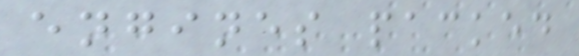engines packed
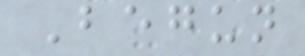Begun
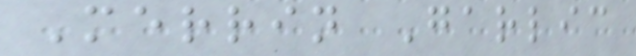Merrin Garlic
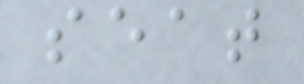seat
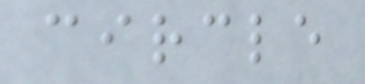circle
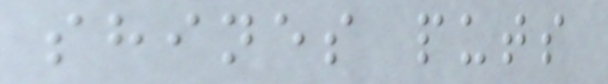shines puts
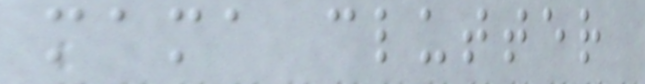mama clutter
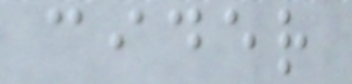cider
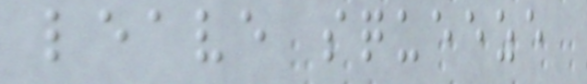leave squeeze
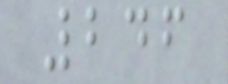246
